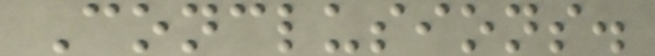Conclusions.
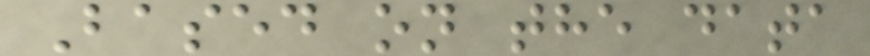Based on the data
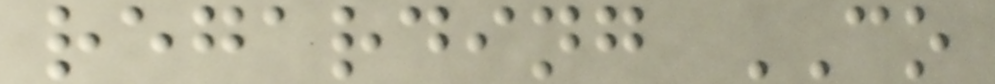regarding CO
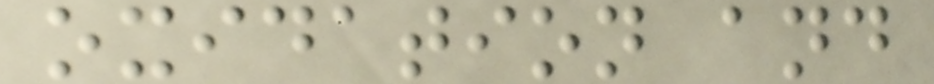oxidation and
